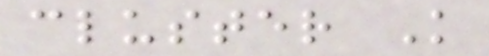cluster K
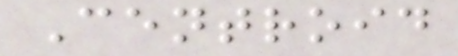Centroid
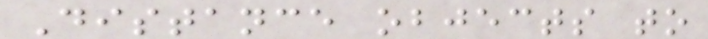Distance objects to
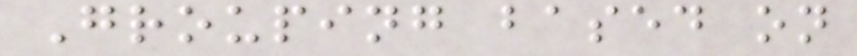Grouping based on
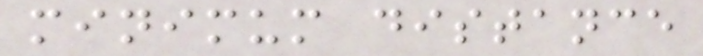minimum distance
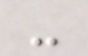-
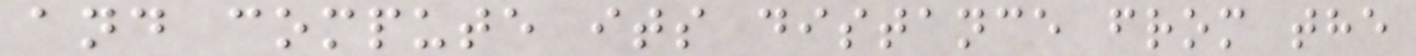and compute its distance from the
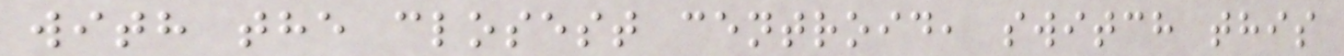with the closest centroid, switch this
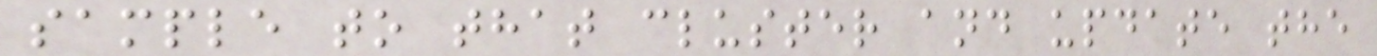sample to that cluster and update the
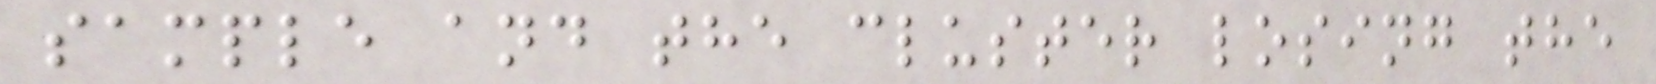sample and the cluster losing the
